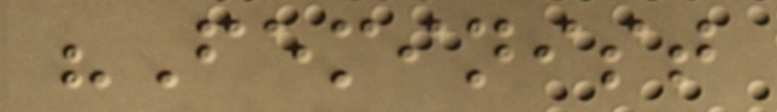"Feminist
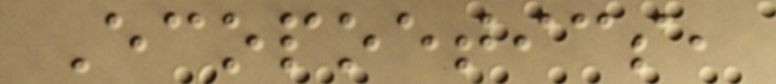Ecopoetics,
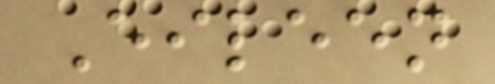Eileen
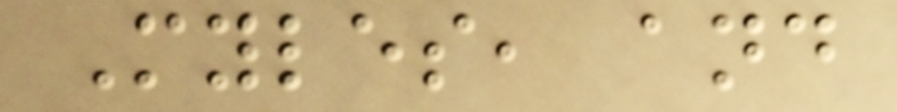Myles, and
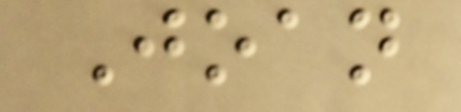Joan
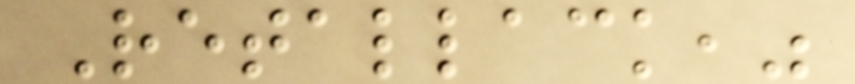Retallack,"
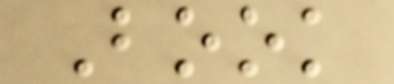Book
